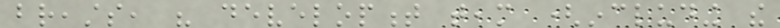breasts, his development team (including the
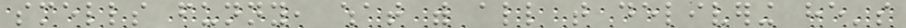smells funny, what with all that delivering he's
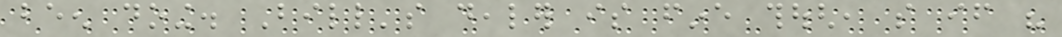been doing. Bill's dealer is fine though, so if his
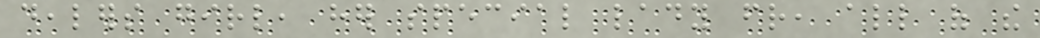dealers girl, her special lady friend, all of the
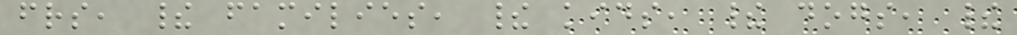friends, their families, their kids, their dogs, their
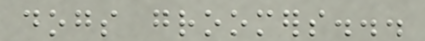dogs groomers...
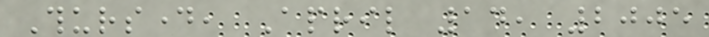Thursday, April 14, 2005
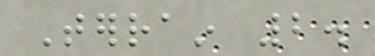Terrain 2.
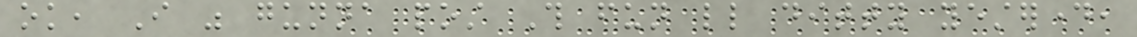ok, I was gunna post This fun little ditty yesterday,
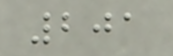201
